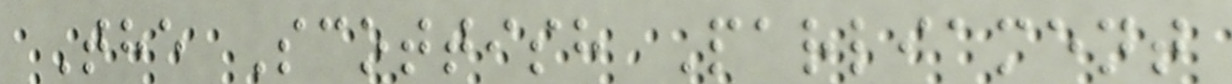The Scottish Parliament
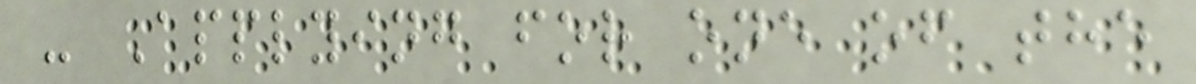- Applying for one of the
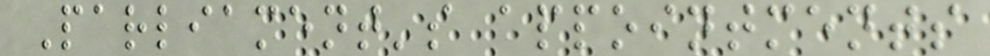Parliament's appointments
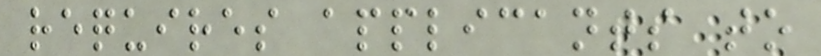requires applicants to
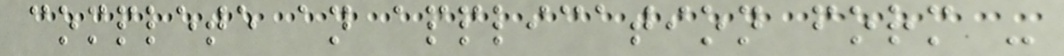complete an application form -
